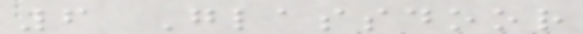6 Glassdoor
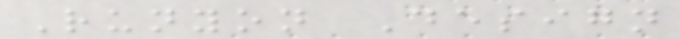Runyon Design
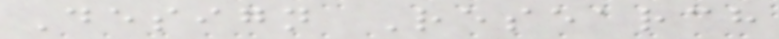Design Research
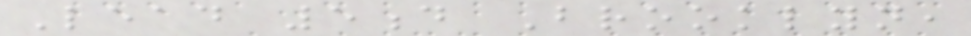Lead 5d Brooklyn,
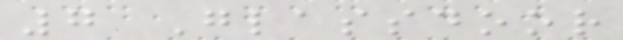7 Glassdoor
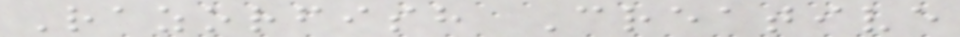Razorfish Creative
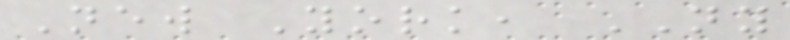New York, NY
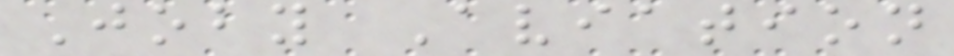Joby Aviation
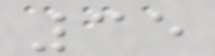35
